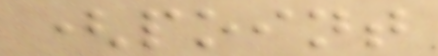(point
